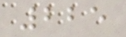225
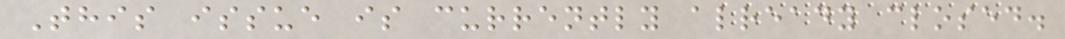This issue is currently already closed.
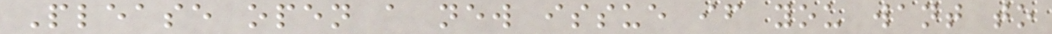Please open a new issue if you want to
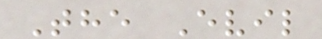The Evil
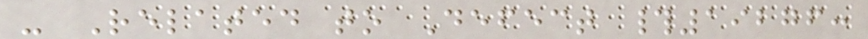- Related to Defect #19276:
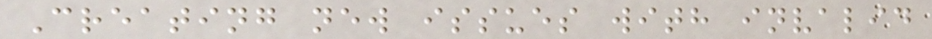Creating new issues with invalid
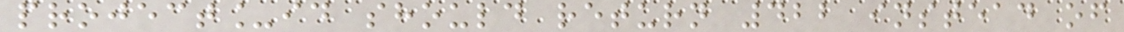project_id should return 422 instead of
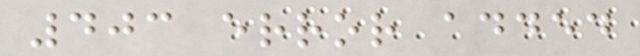403 error added
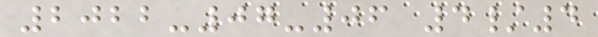2022-07-06 4/4
